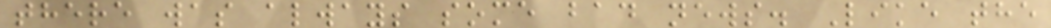there was always some bad news. Like the
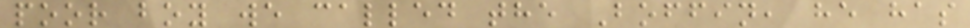poor boy we called the Boffin, he has
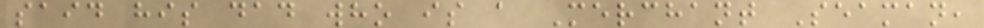said his dad who is a Merchant Seaman,
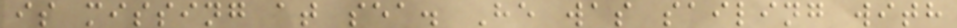is missing at sea. He was sailing with
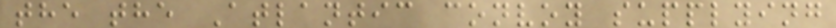the the Atlantic convoy supplying
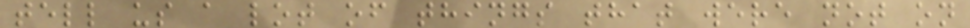tell us a lot of things that were not on
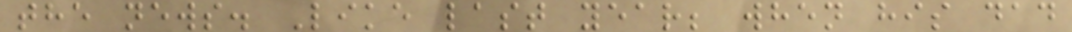the news. Like last year; when his dad
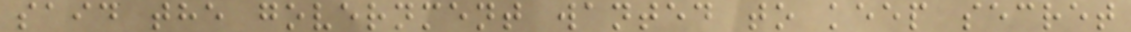said the government wanted to keep secret
